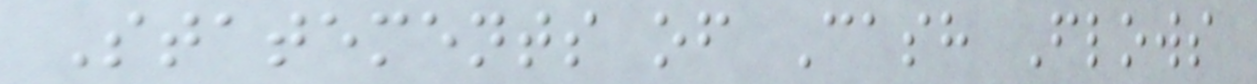Statements of Cash Flows
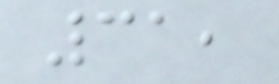31,
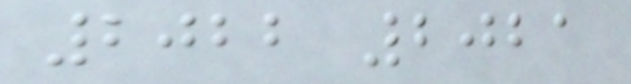2022 2021
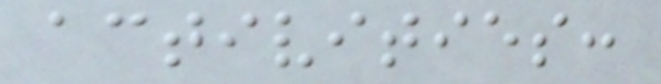activities:
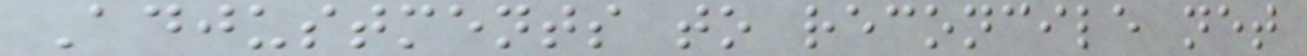Adjustments to reconcile net
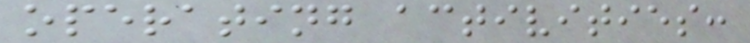operating activities:
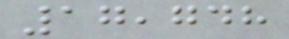17,748
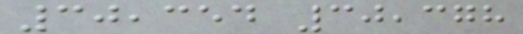30,354 30,378
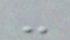-
